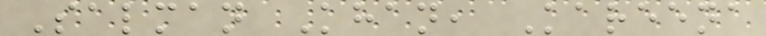Salman Khan, Kareena
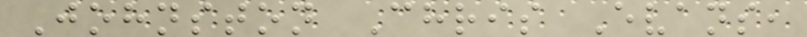Johnston Chris Evans,
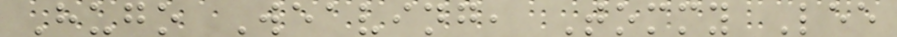Hugo Weaving, Tommy Lee
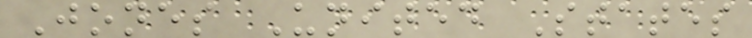Jones United States
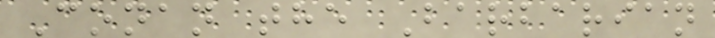Conan the Barbarian
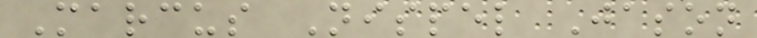Marcus Nispel Jason
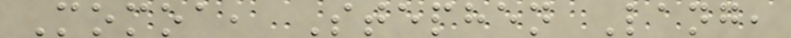Momoa, Stephen Lang,
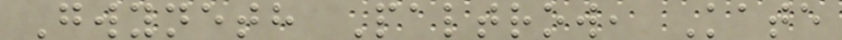Gwyneth Paltrow, Kate
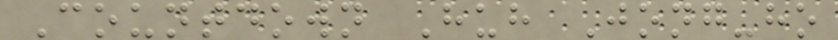Countdown Huh Jong-ho
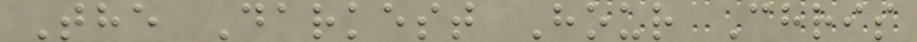The Darkest Hour Chris
